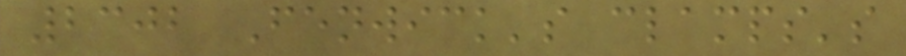2302 Fenwick's clamps's
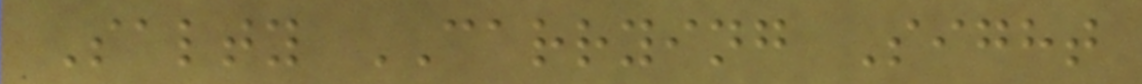Salty CARRYING Sight
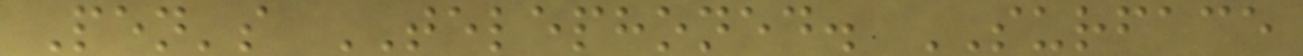Pen's TELEPHONED. SURFACE
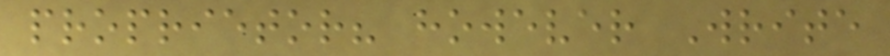proprietor? however Write
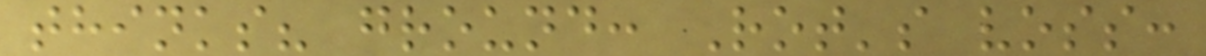thinks? ground: Rot's voss:
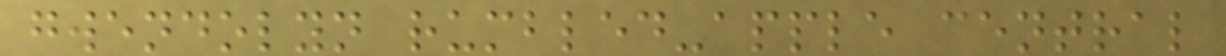gwendolyn rumbled-apple central
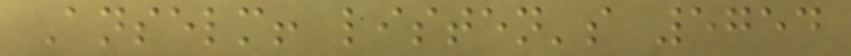Anselm! listen's 5754
